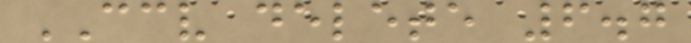CCV delete 6.7
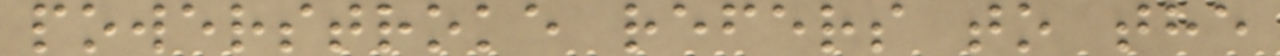powerstroke refers to the
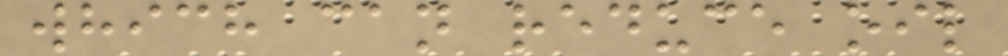which can reduce oil
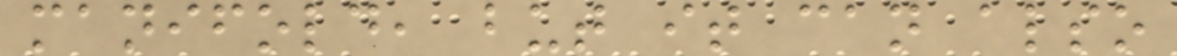manifold, but it can also
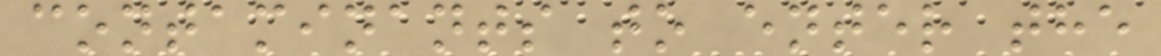contaminants to enter the
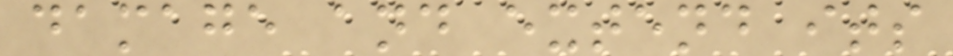damage and extend its
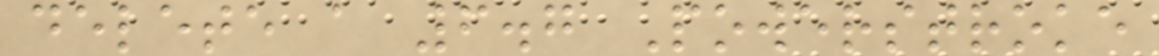delete a 6.7 Powerstroke
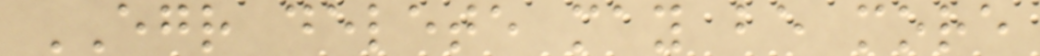EGR delete may be more
